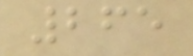265
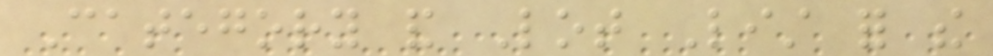Category and Lot List for the
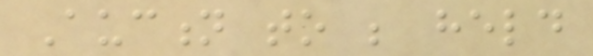Auction to be held
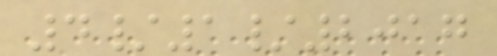4/1/2017
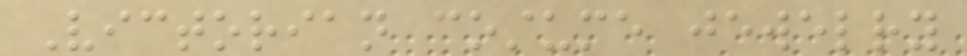Victorian costume jewelry
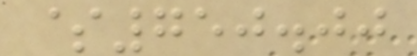$750.00
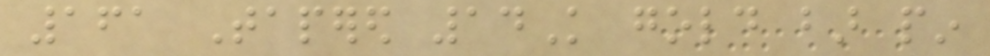161 Tapered 14K gold bar pin
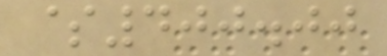$400.00
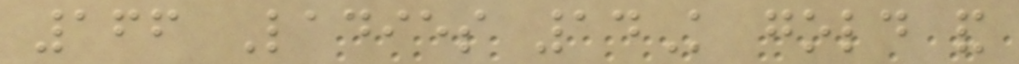166 Ladies 14K gold and
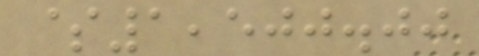$1,500.00
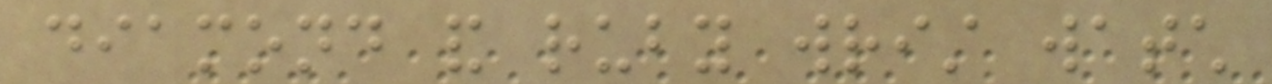diamond and ruby wrist watch
